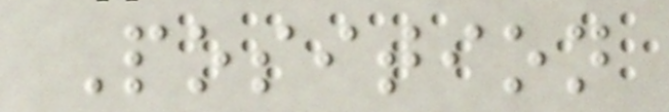Position
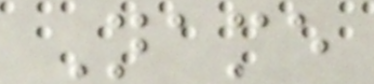Name
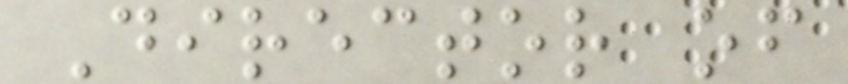Director of
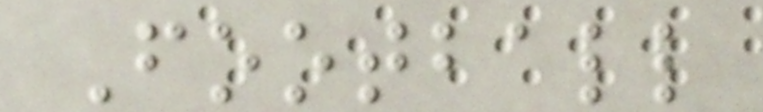Football
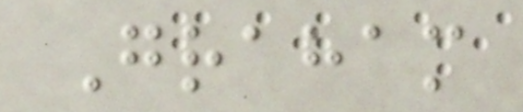Graham
